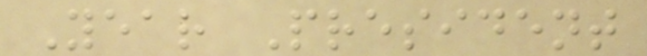Year President
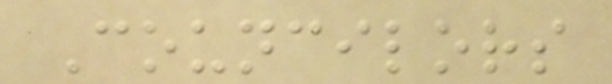Councilors
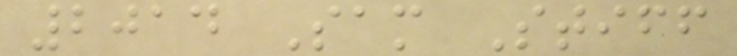2014 Sam Stiff
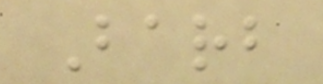Barb
